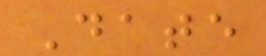Date
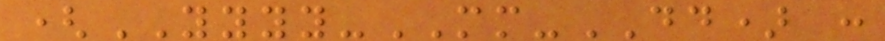(YYYY-MM-DD) :
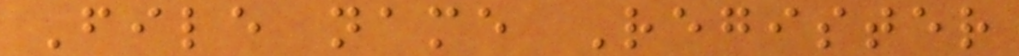File name Register
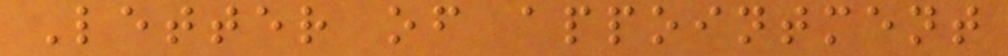Letter of appointment
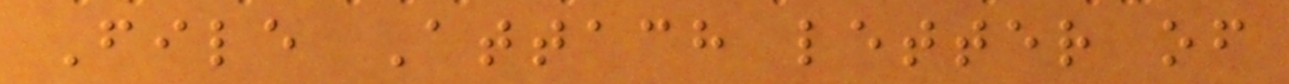File Attach letter of
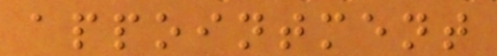appointment
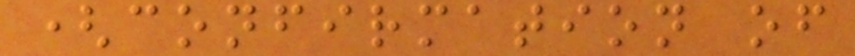(confirmation of
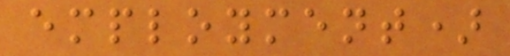employment)
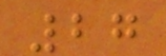27
